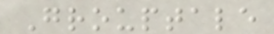Grouptale
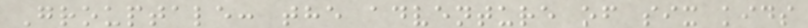Grouptale: the adventure of six kids
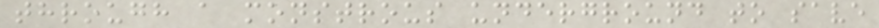through a monstrous underground to save
